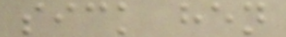sick hen
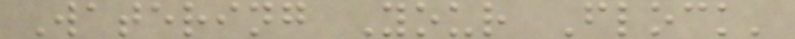Watering Your Flock'
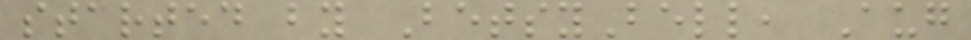started by BetsyBell, Aug
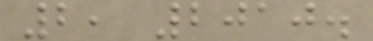2, 2010.
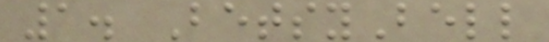1. BetsyBell
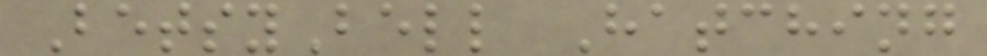BetsyBell Hatching
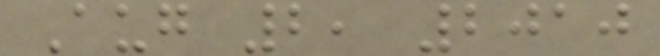Aug 2, 2010
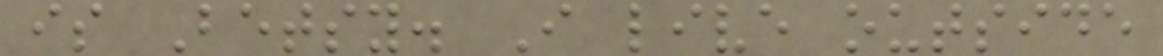is Betsy. I live outside
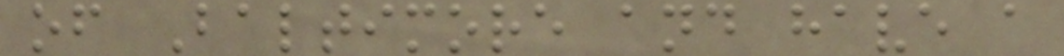of Baltimore and have a
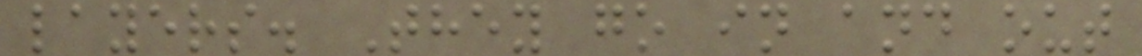layers. They go in and out
